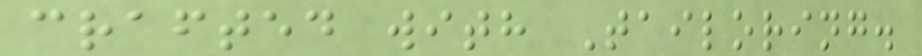crafted with Tailoring.
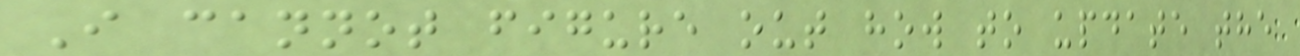I cannot figure out how to update the
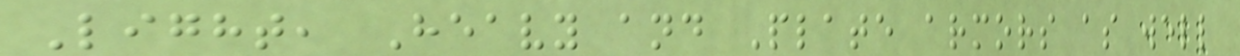Light, Heavy and Plate armors as well
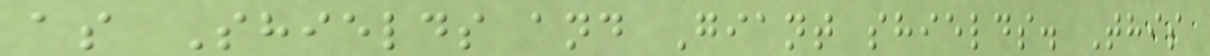as Shields and Giant shields. This
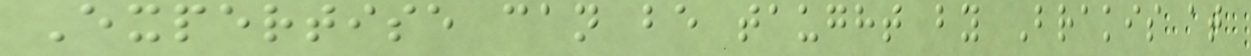Expertise can be taught by Brakis at
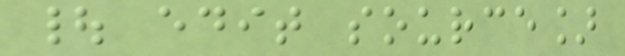| edit source]
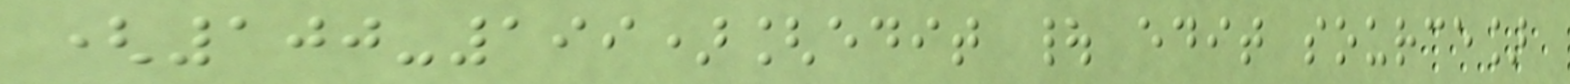(100-199)[edit | edit source]
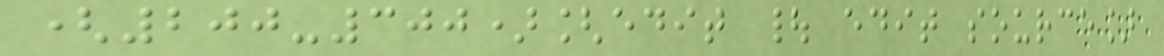(200-300)[edit | edit source]
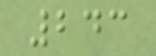243
